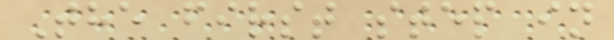The first step in
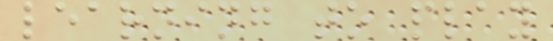learning to play
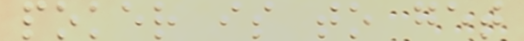poker is to get
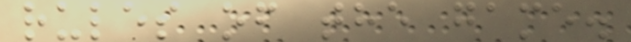rules of the game.
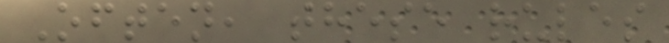Often, these rules
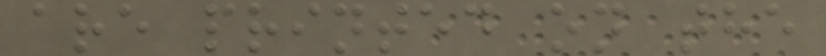are printed on the
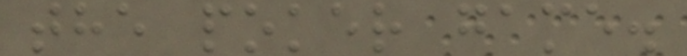the poker game.
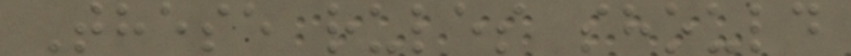These rules should
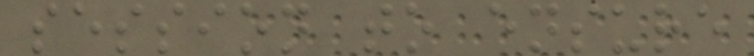session to ensure
